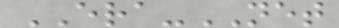ERA-NET
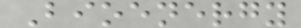Bioenergy
